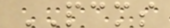PCMS
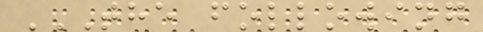THE FOLLOWING
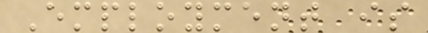Employment is
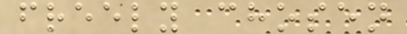freely chosen
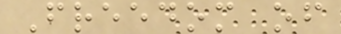Freedom of
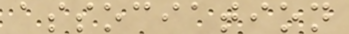association
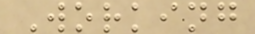Working
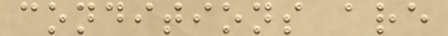conditions are
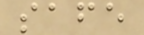safe
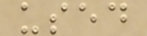used
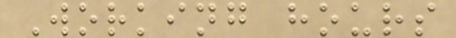Working hours
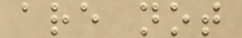are not
